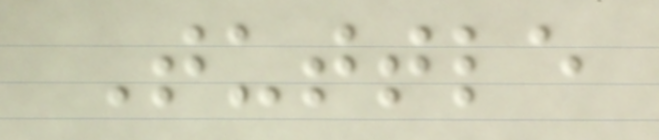Tuttle
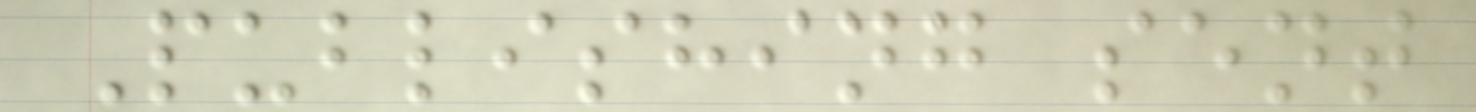Publishing sent
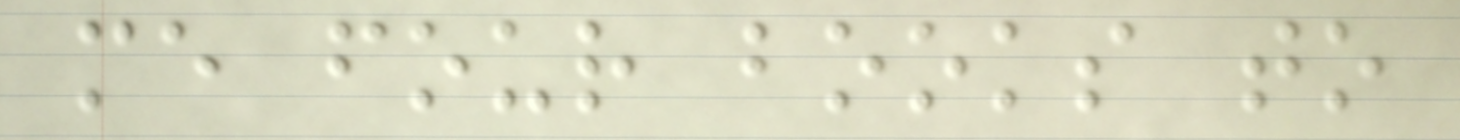me four books to
